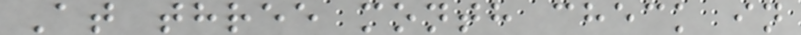At three month check in
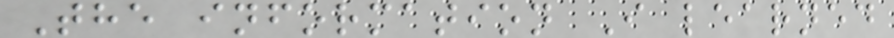The information I learned
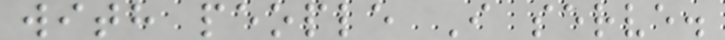with people I serve.
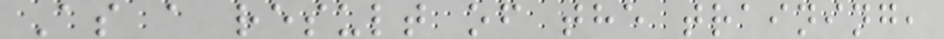As a result of the training,
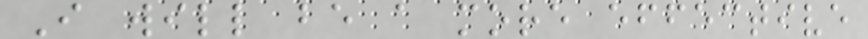I will be a more effective
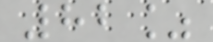82%
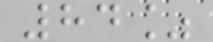84%
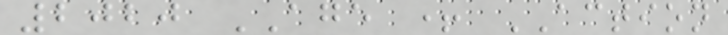2020 AGE + ACTION
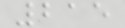215
